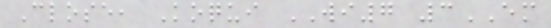Close, Koqui WI7 3EM
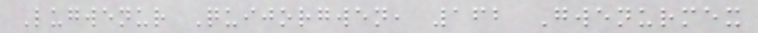Lugwenur Quijorgwen, 162 Gwenurmex
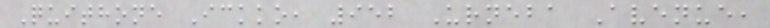Quithone Ickko, 952 Urneba Avenue,
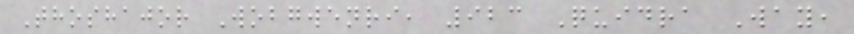Thoshajor Wobgwenri, 923 Quidra Way,
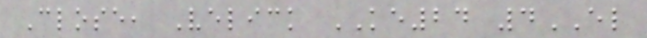Close, Velick KE24 4EL
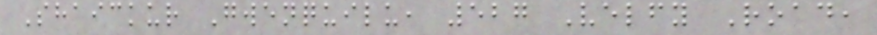Shaickur Gwenquilu, 527 Velfy Road,
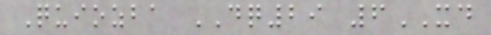Quiozba DQ29 6XD
